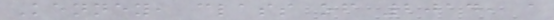Kenney, class of 2014, a
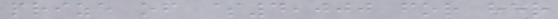prize of $4,000 for her
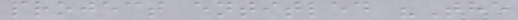project entitled "The
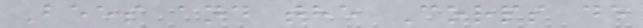Bees and the Corps de
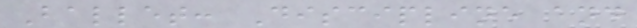Ballet: Discipline and
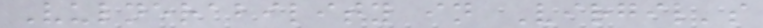Vulnerability in Virgil's
